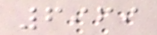6969
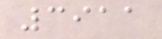3911
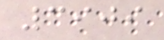3909
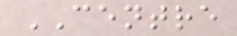CENTRE
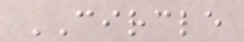CIRCLE
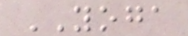YOGA
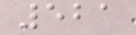521
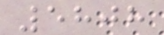5808
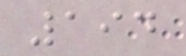194
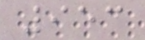953
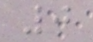0
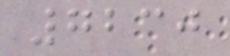7230
